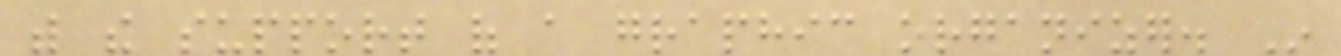with the support of a graphic organizer. In
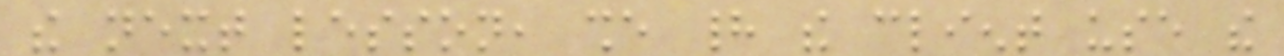the next lesson, she had the client use the
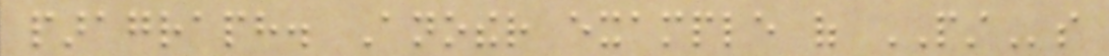paragraph. Another example of PSTs
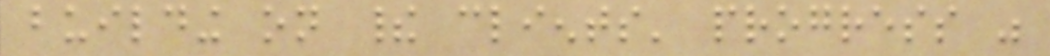building on their clients' progress was
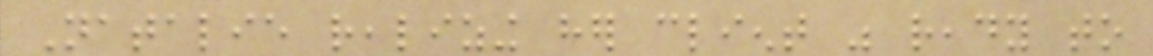Natalie realizing her client was ready to
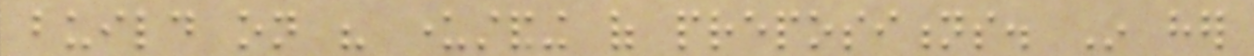build on his understanding of prepositions. In her
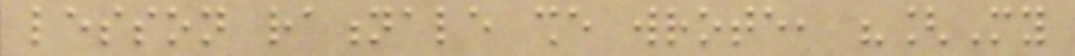lesson rationale she wrote, "[My
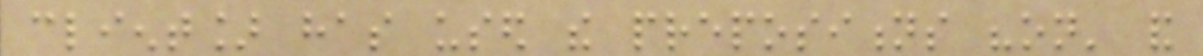client] has used the prepositions "on' and
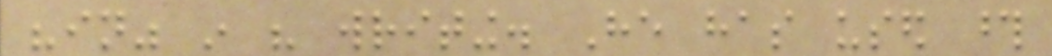"in" in his writing. He has used those
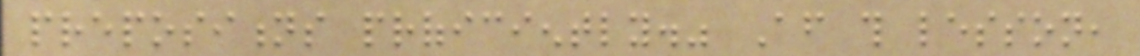prepositions proficiently." After this lesson,
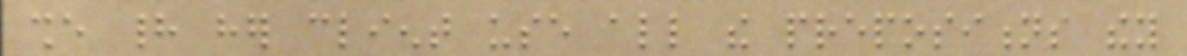she had her client use all the prepositions they
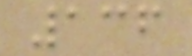136
